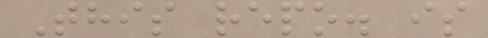This repo. is
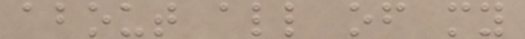about all of my
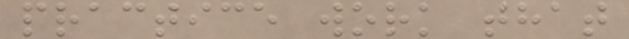practice work that
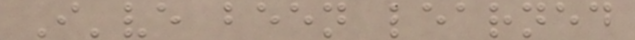I've been learned
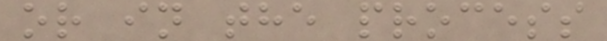or in the process
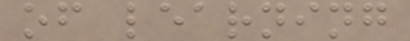of learning
